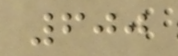600
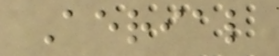Aerial
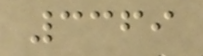3369
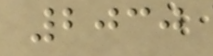2030
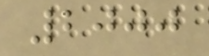2000
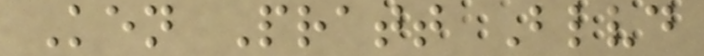Ken Pratt Blvd
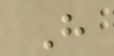H
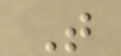T
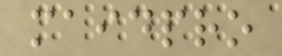maidpro
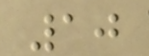10
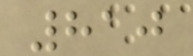810
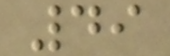49
